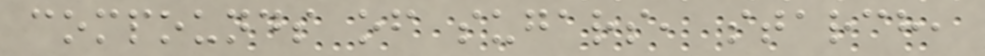compounds of sugars, starch,
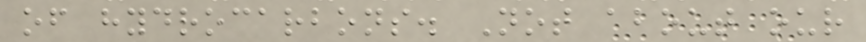of hydrocarbons. Not about our
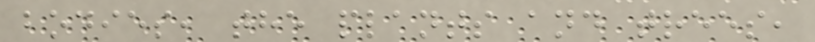bodies, the plants and trees,
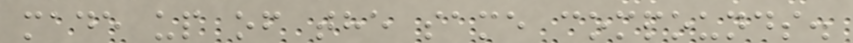made up of the same compounds.
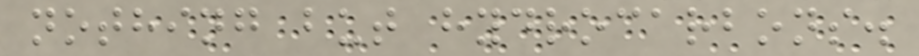nothing but hydrocarbons.
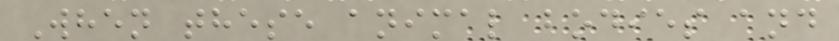When these animal bodies and
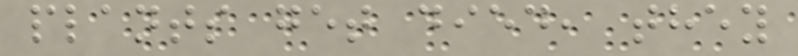plants get died, they
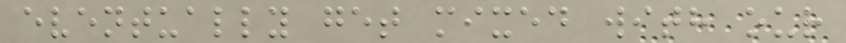eventually get mixed with our
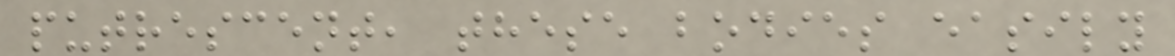putrescent, these bodies easily
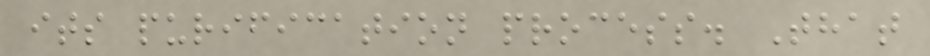its purification process. That
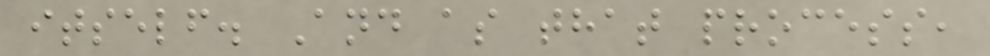itself. And as that process,
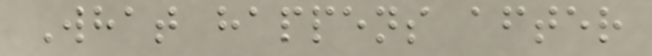What happens after
